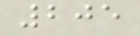205
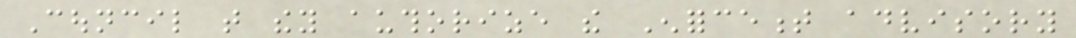Council that they authorize the Enforcement advisory
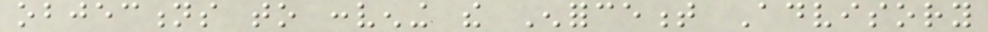objections to convening the Enforcement Advisory
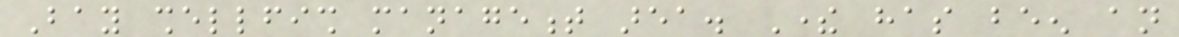Bay shellfish management area. There has been an
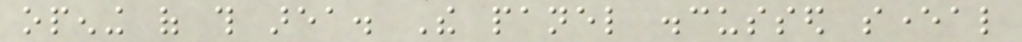opening of this area. The panel discussed several
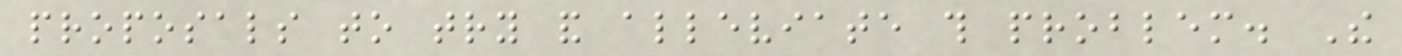proposals to try and alleviate this problem. The
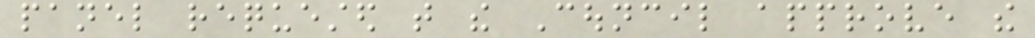panel requested that the Council approve the
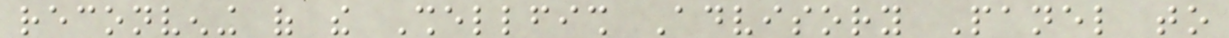reconvening of the Shellfish Advisory Panel to
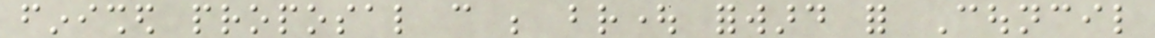finished proposal can be brought forward for Council
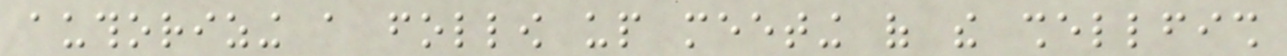authorizing a follow up meeting of the shellfish
